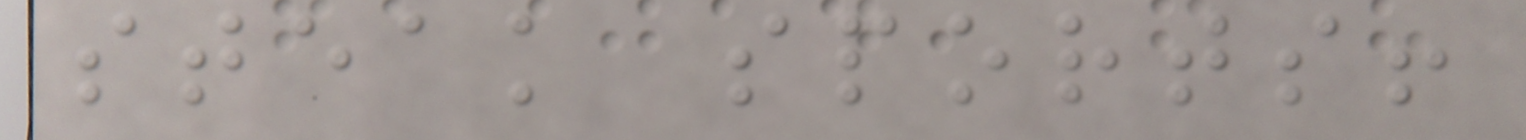steak sports!
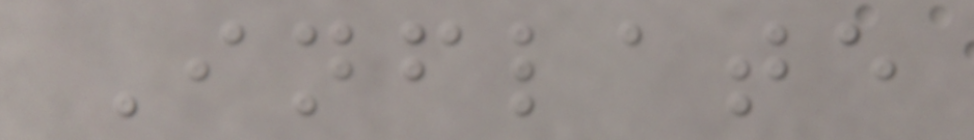Inflate
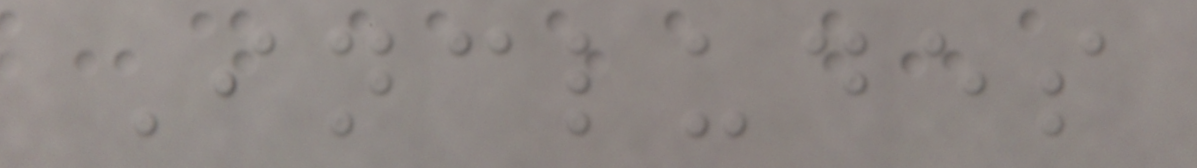Includes
